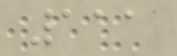111
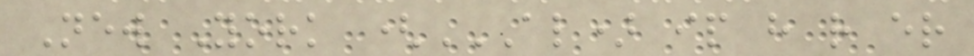New York (AL) IP H R ER
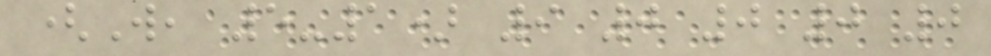(W, 5-1) 9 0 0 0 0
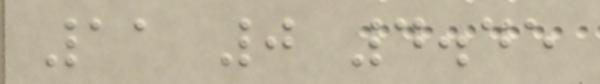11 0 4.45
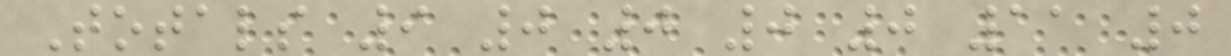Totals 9 0 0 0 0 11 0
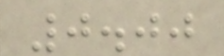0.00
